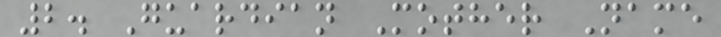2. Guardian Mother Name
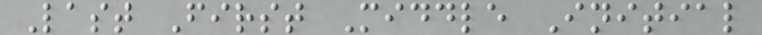Last First Middle Initial
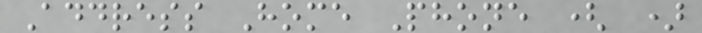Address Home Phone ( )
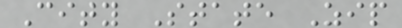City State Zip
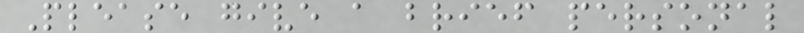Please give a brief personal
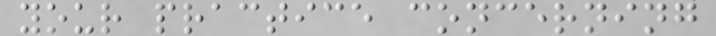your practice concerning
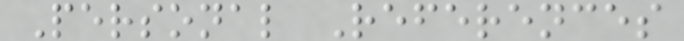Personal References
